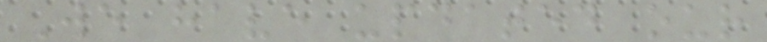We have updated our
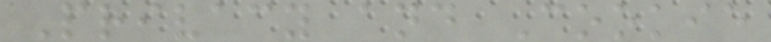Privacy and Cookie
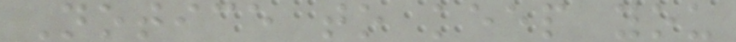Notice to keep you
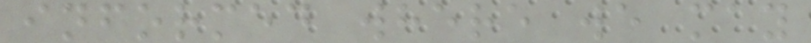informed where we may
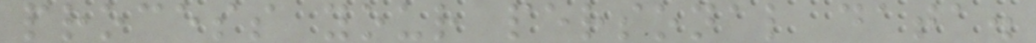process your personal data.
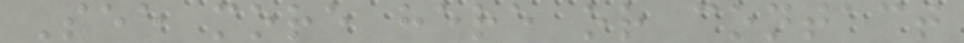See more here or contact
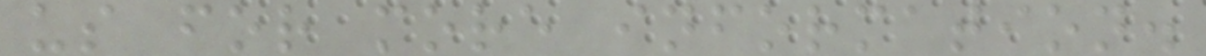us for more information.
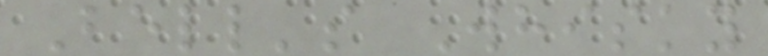Bell's Whisky
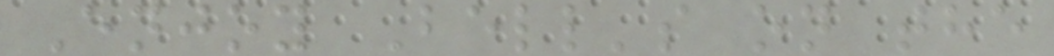Enjoy Bell's on the
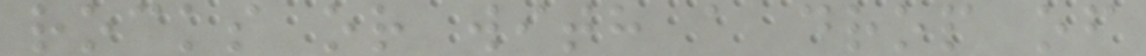rocks or with a drop of
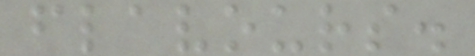flavours.
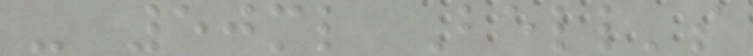- 50ml Bell's
